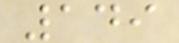149
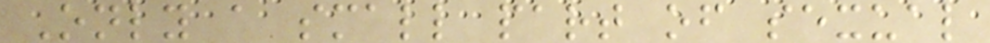Only a small part of sexual
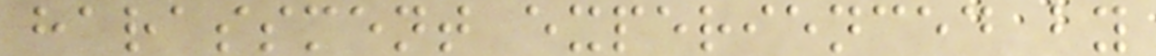harassment experienced by
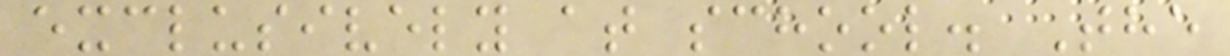exclusively at school. The
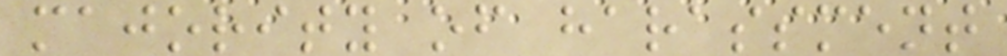majority of harassment
